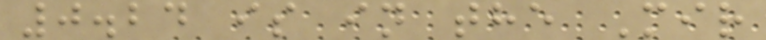0.24 is in the Mir
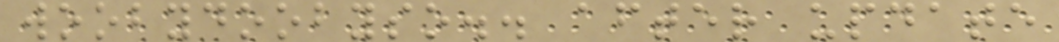woobydoobyso.. after update
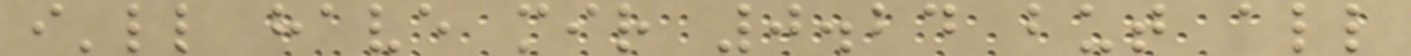i'll have mir 0.24 but all
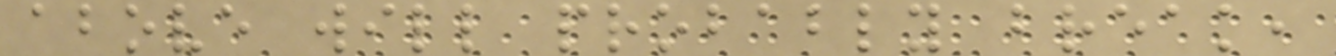above will probably break,
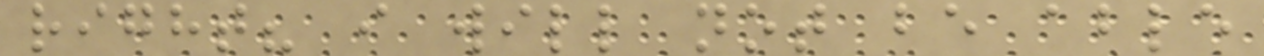right? i will not be able
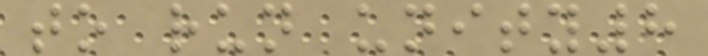to run unity8
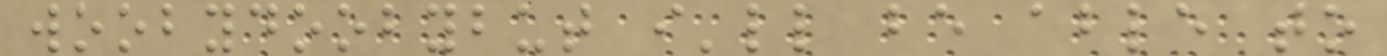woobydoobybut i'll be able to
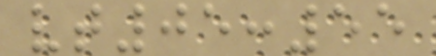vt05:55
